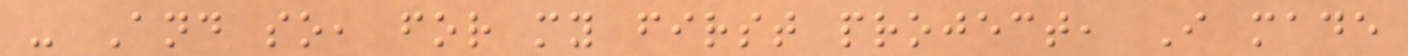- And so, for my first project, I made
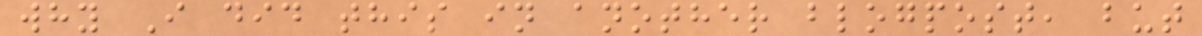why I did this in another blogpost, but
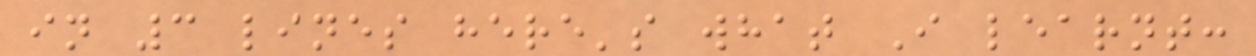in 3 lines here's what I learnt:
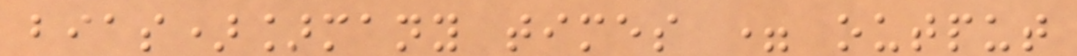bias)]many times = output
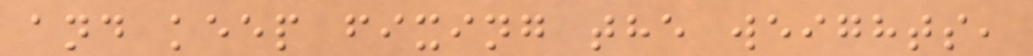and keep fixing the weights,
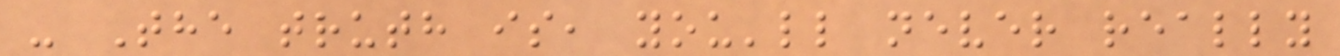- The truth is, you'll never really
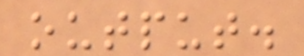output.
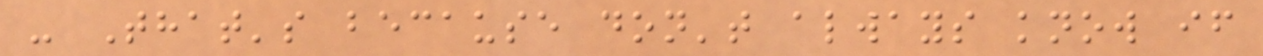- That's because don't always know if
